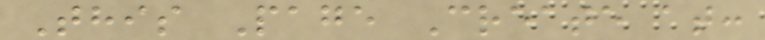This Page Create at:
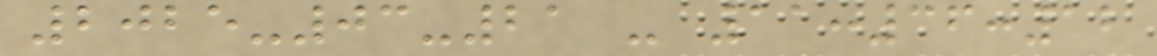2025-03-21 - 11:36:12
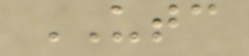UTC
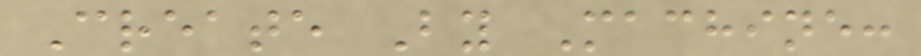Create By Machine:
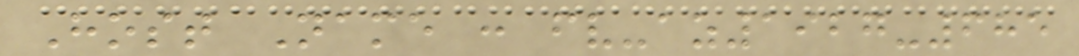Host Name : fv-az1927-685
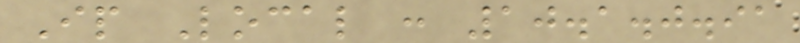Ip Local : 10.1.0.91
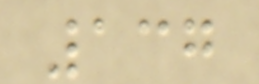137
